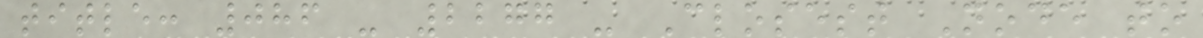title: 086 - 2277 - Closest Node to
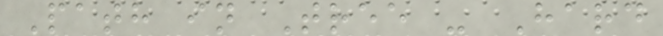Path in Tree - Hard
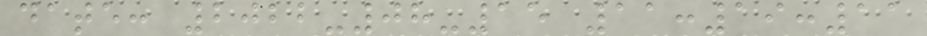date: 2022-08-15 11:19:11
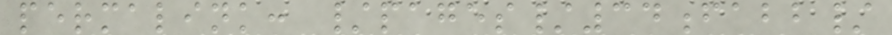permalink: /pages/34fabb/
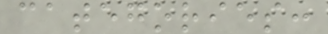categories:
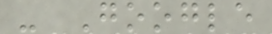- Google
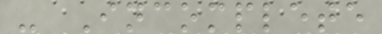- Incomplete
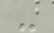-
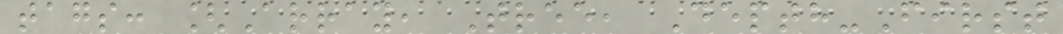tags: [Array, Tree, Depth-First
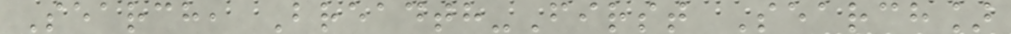Search, Breadth-First Search]
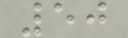50
